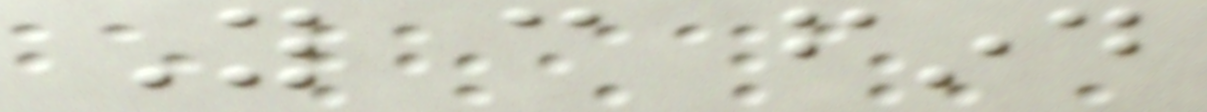You can find
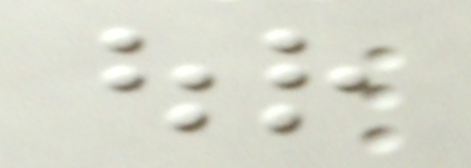our
